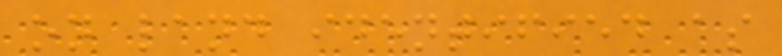on land identified as
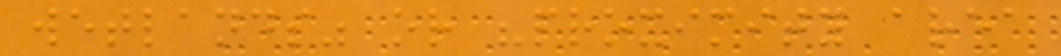wetlands" or "proximity area
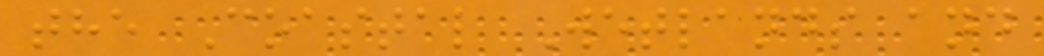the Coastal Wetlands and
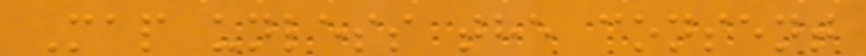Map unless the consent
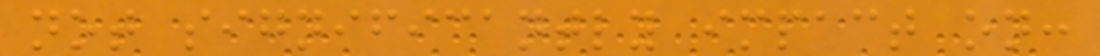not significantly impact on:
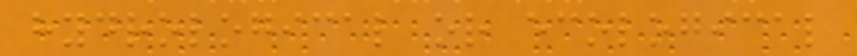hydrological or ecological
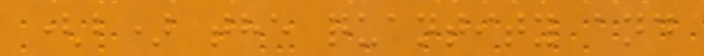(b) the quantity and
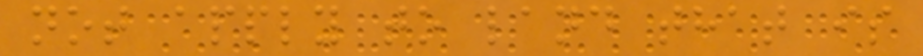not apply to land that is
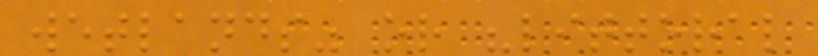wetlands" or "littoral
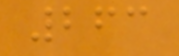263
